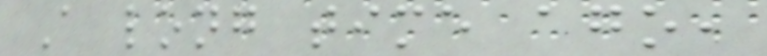A long time ago,
